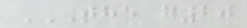THE G20
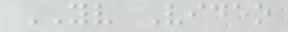YV Video
